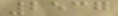2537
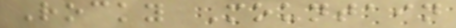Rocky Mountain
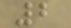2
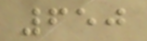650
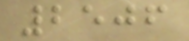2506
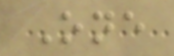One
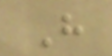H
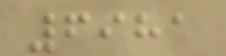6981
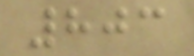803
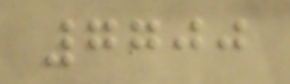7700
